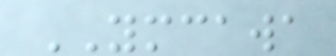YMCAWA
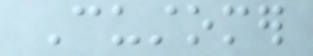Customer
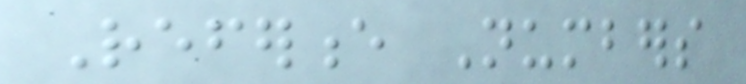Reference Numbers
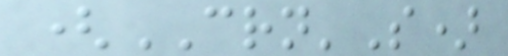(CRN'S)
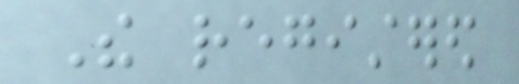The registered
